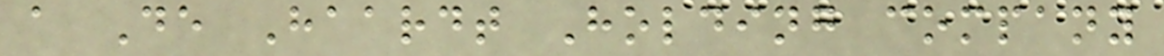a De Haardt Holding company
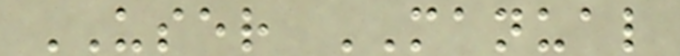USER MANUAL
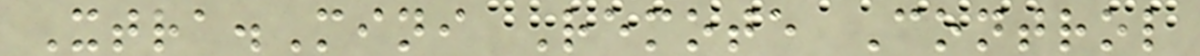Xtra.Mini Remote Control
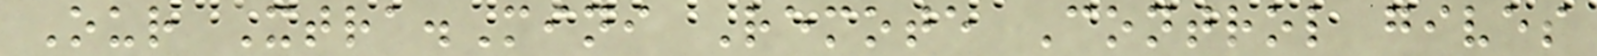Our Xtra.Mini Remote Control gives
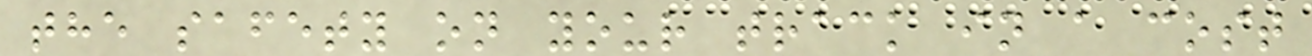the safety on your track in a cost
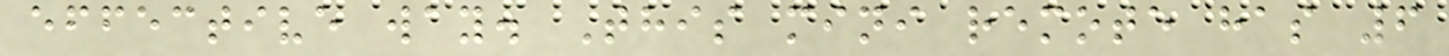effective way. This mini remote has 6
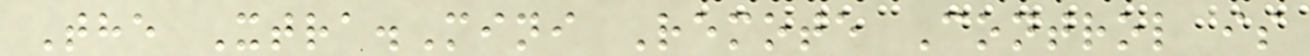The Xtra.Mini Remote Control is
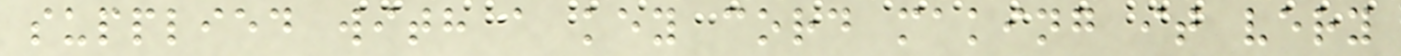supplied with a key cord making it very
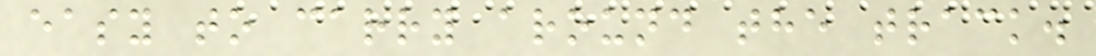easy to carry around the track.
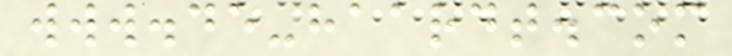www.de-haardt.com
